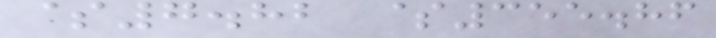$7.82 $355.86
